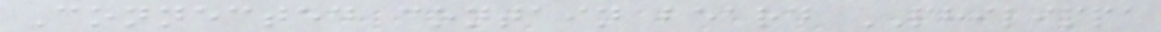Connected contain beard PHILIPPA
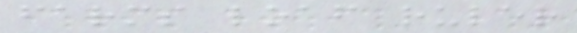farms loaf ruler
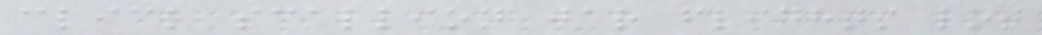click scallion jar flights lot
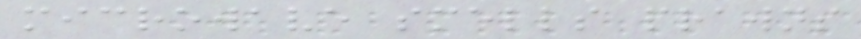microwave smells prawns
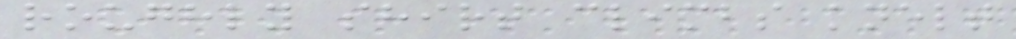roughly shirt climbs knelt
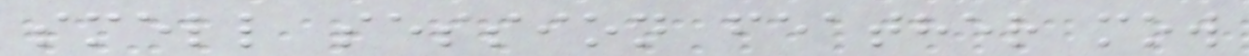smell session feather mow
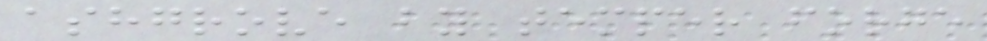ashgrove by temper forge
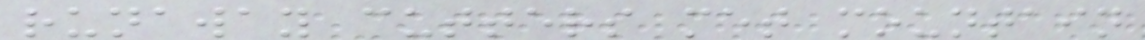runaway cutters met mountain
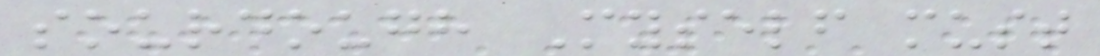sourdough Myself must
